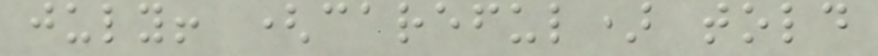july! (careful) told
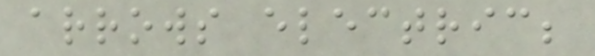arrows electric;
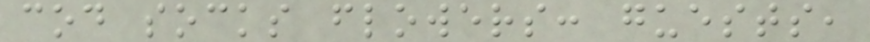cod socks flowers: guests,
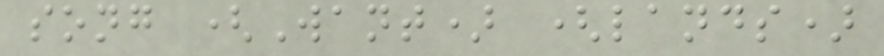song (Want) (lands)
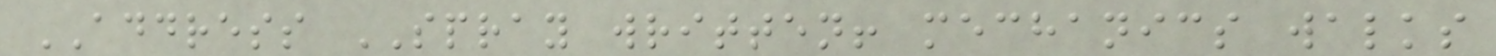ADDRESS SPRAY written! mechanics walks
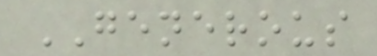GENEROUS
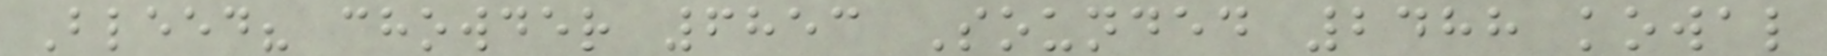Bleed? chowder 6853 Sounded 2488 kowal
